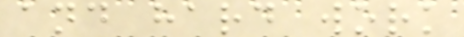and hard work
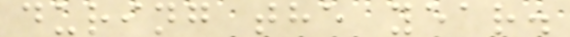during the year.
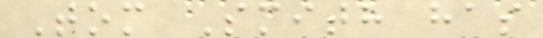Tom Smith has
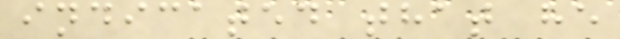indicated that he
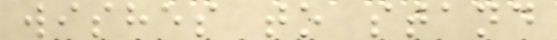wishes to stand
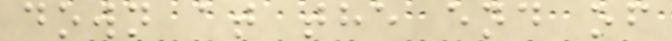down at the end of
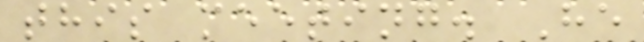this meeting. He
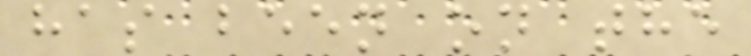has been on the
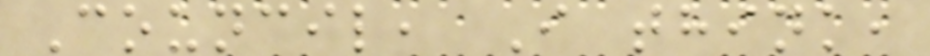Council, I think,
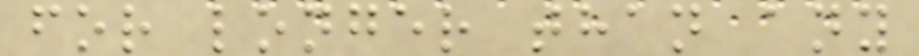for longer than any
